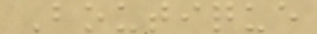Boutique
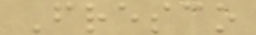Fresco
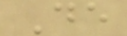De
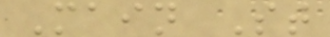Main St
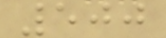500
